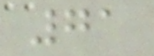71
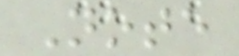Note
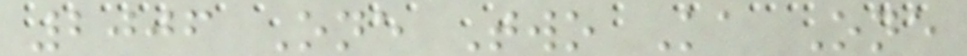2006 One Two Ka One
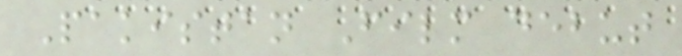Pakistan Film debut
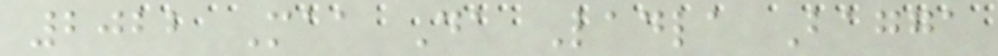2022 Maa Da Ladla Bagga
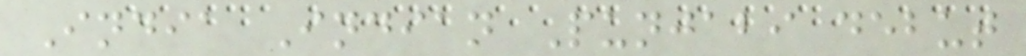India Indian Punjabi debut
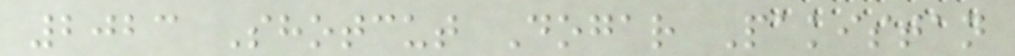2023 Shotcut Dogar Pakistan
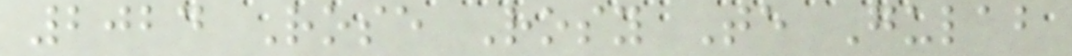2024 Rose Rosy Te Gulab
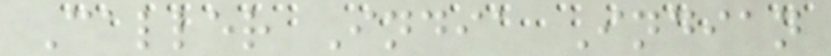Caller India Indian
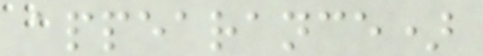appearance)
